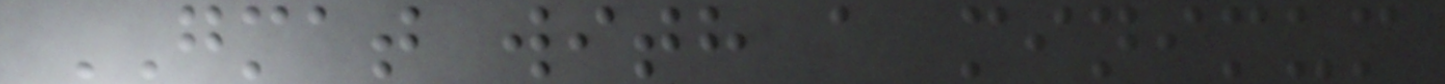GMAT with a minimum
